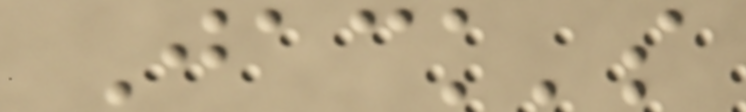Jack's
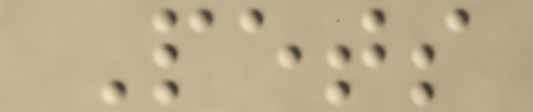Pets
